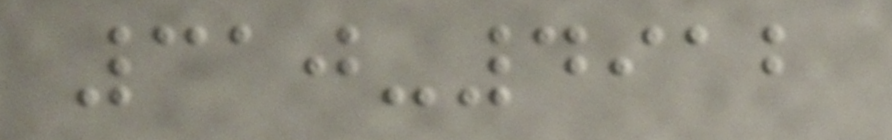310-4912
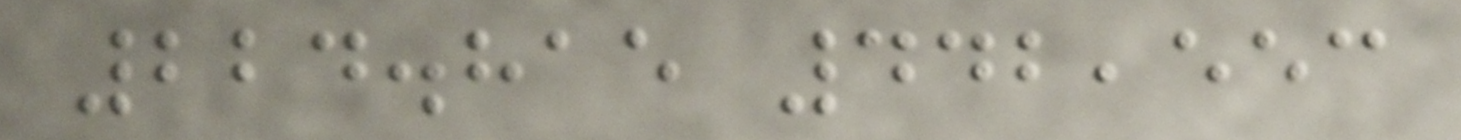224.815 442,553
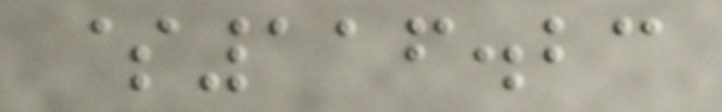$116.23
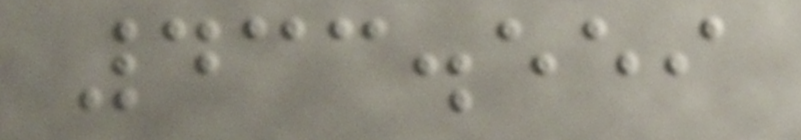433.559
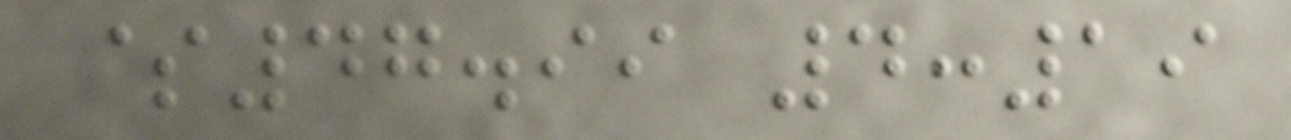$47.99 4:19
